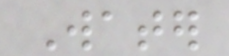Water
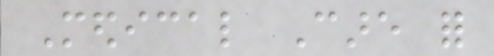Medical Care for
